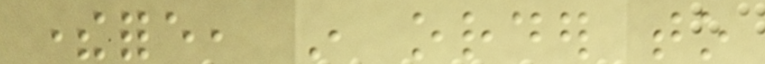therefore, in order to
